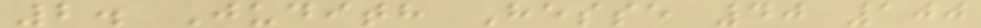2. Judith Hesse 40 100
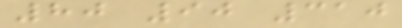80 90 310
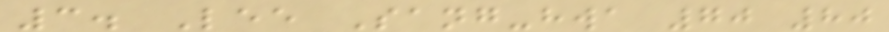3. Lee Sang-hwa 70 80
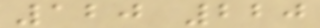120 220
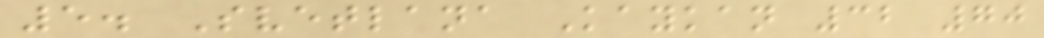5. Svetlana Kaykan 32 70
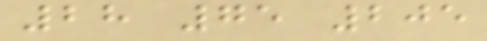28 75 205
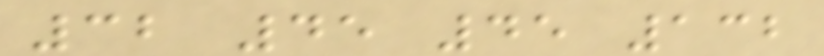32 45 45 132
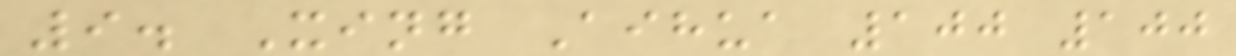9. Xing Aihua 100 100
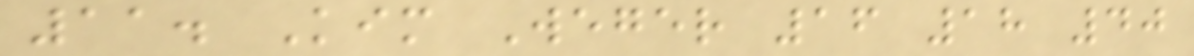11. Kim Weger 16 18 40
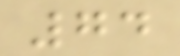74
